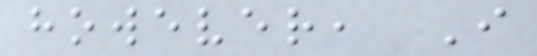however, I
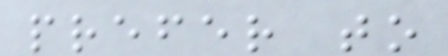prefer to
